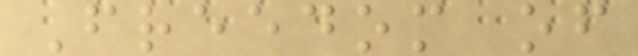Freedom of
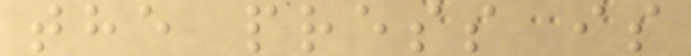the press is
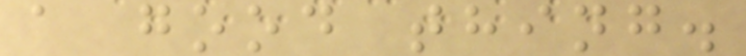a good thing.
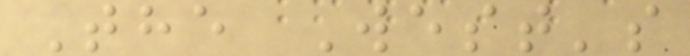The West's
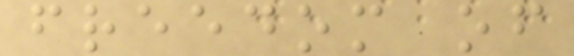freedom of
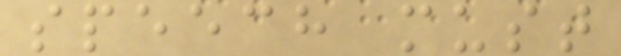speech must
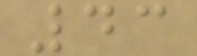43
